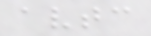avtc
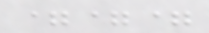===
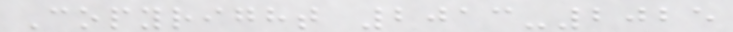Copyright 2013-2025
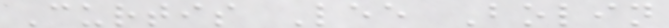Curtis Lee Bolin
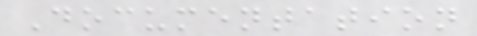Documentation
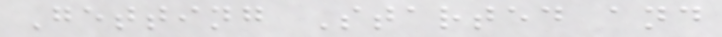Getting Started and
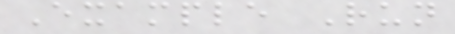Example Run
